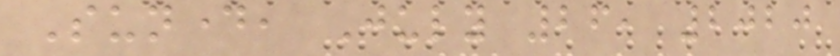Sunday, July 26, 2020
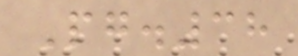Pg.38
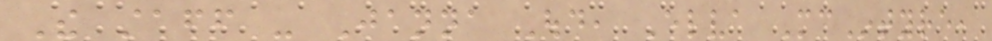The staff - Janna Oud, Elva McIntyre,
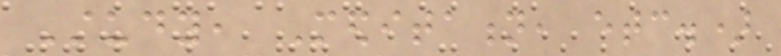Study, Meditation, etc.)
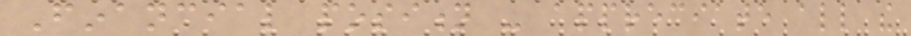Financial position - appreciate all the
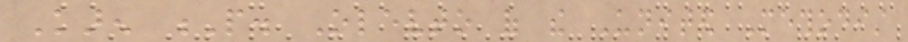Karen P. Olevto of the United Methodist
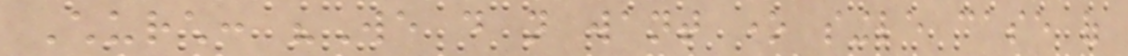Church: "We do not want one single case of
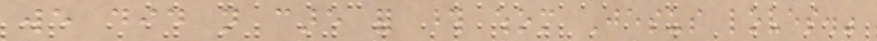we did not care for those whom Jesus loves."
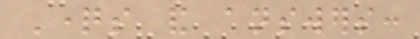Questions and answers:
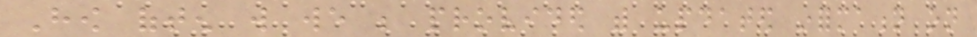How often will we be provided with updated information on
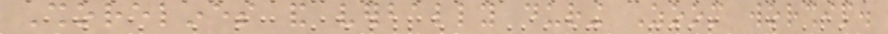Shorelines and verbally during Zoom worship.
